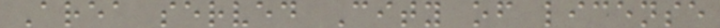Area served City of license
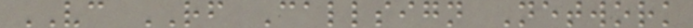VC RF Callsign Network
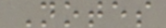Notes
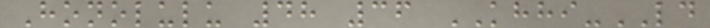Honolulu 48 36 KHHI-LD
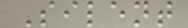Silent
